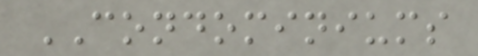CONDOMINIUMS
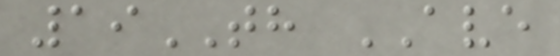19TH AVE
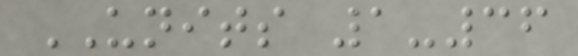UNITS 1-36
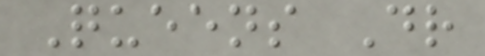Queens Dr
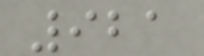921
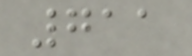711
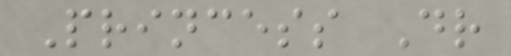Princess Dr
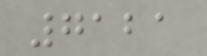7121
